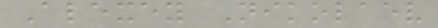Alexey Nikolaev
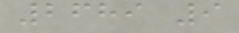2689 9
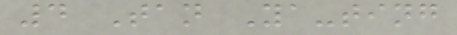4 Tan Ya-ting
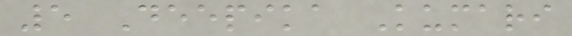5 Deepika Kumari
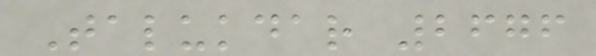Talukdar 2676
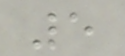5
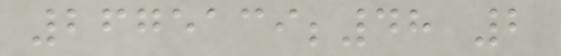2675139;48 2
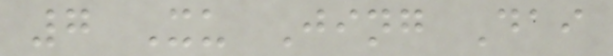7 Xu Jing Dai
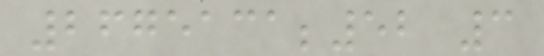2675131;52 3
